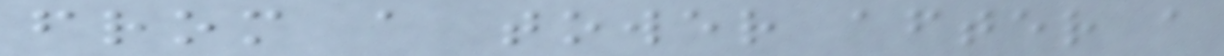from a tower after a
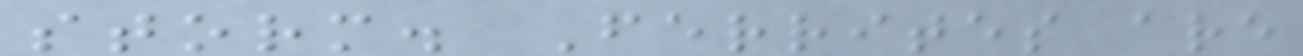storm. Ferrites are
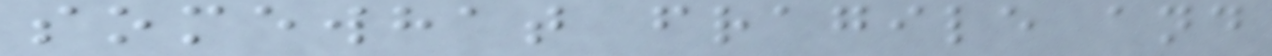somewhat fragile and
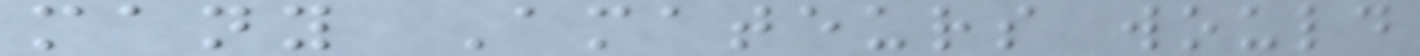many Amateurs would
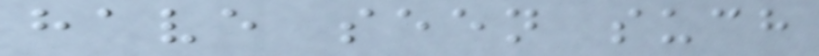have seen such
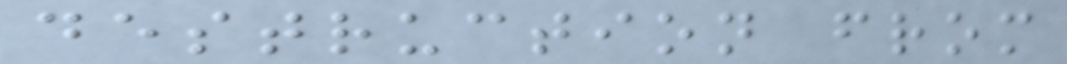destruction from
